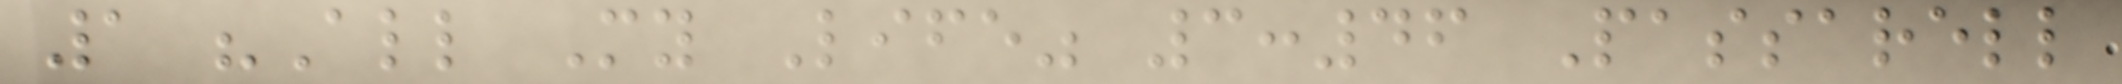1 "All My Life" 3:46 Passarell
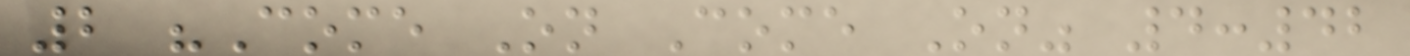2 "Come On Come On" 4:42
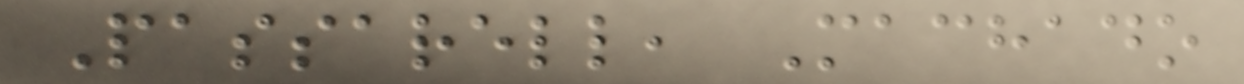Passarell, Machado
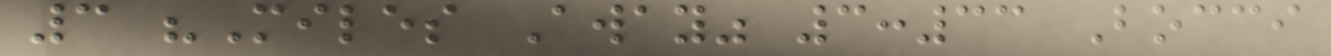3 "Miles Away" 3:33 Bocci
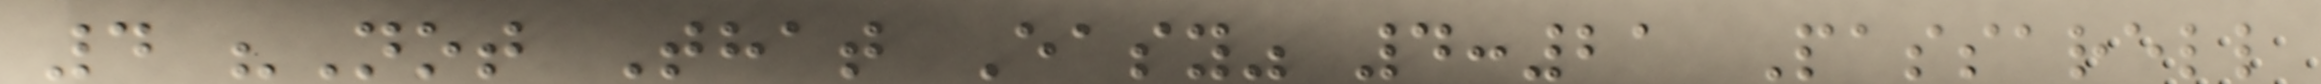4 "Not That Easy" 4:21 Passarell
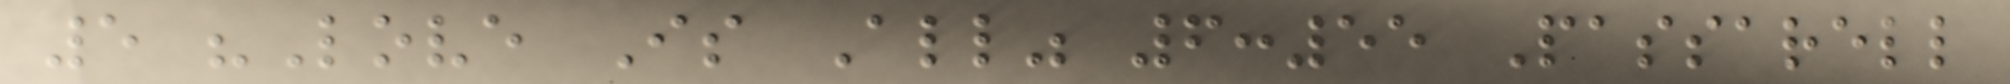5 "Love Is All" 6:55 Passarell
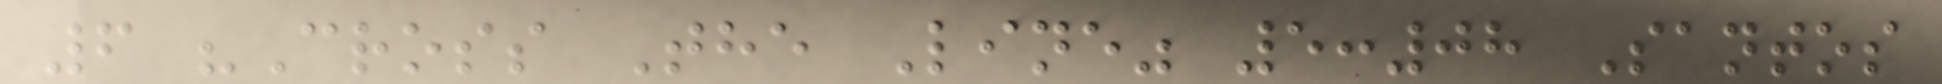6 "Cross The Line" 5:08 Santos
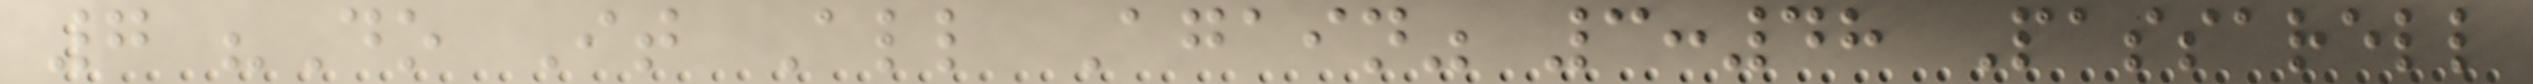7 "Do It All Again" 3:48 Passarell
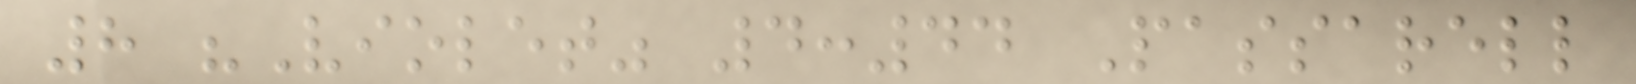8 "Violet" 4:44 Passarell
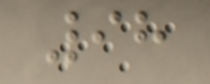98
